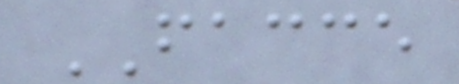FACCE
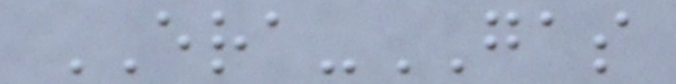ERA-GAS
